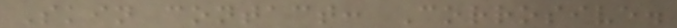Skin contact: Corrosive.
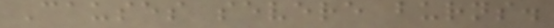Causes severe burns.
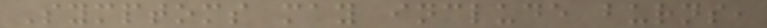Symptoms may include burns,
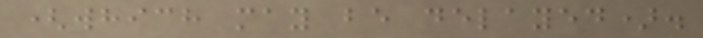(which may be delayed).
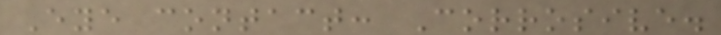Eye contact: Corrosive.
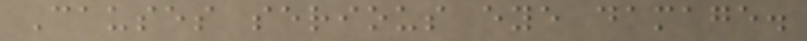Causes serious eye damage.
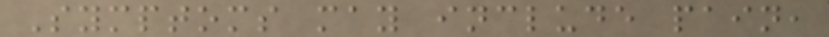Symptoms may include pain,
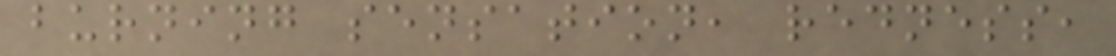burning sensation, redness,
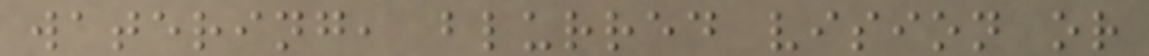watering, blurred vision or
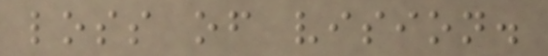loss of vision.
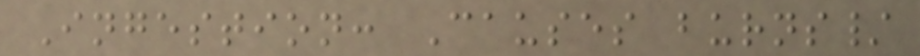Ingestion: Causes burns/
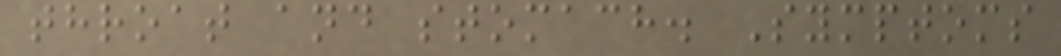throat and stomach. Symptoms
